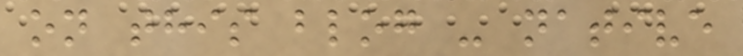on this blog - native
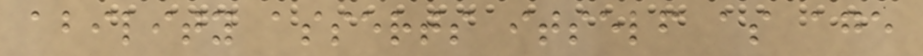ability asserts itself as age
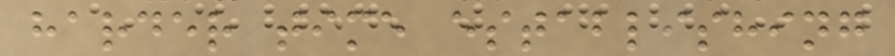harder time establishing
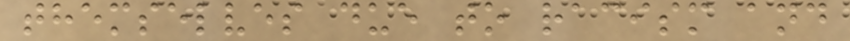themselves due to racism and
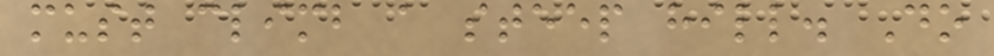must climb a steep hill. Do
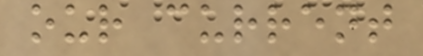our current
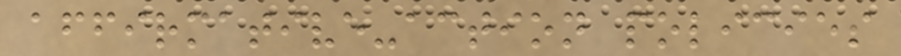affirmative-action policies
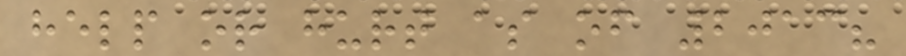help or hurt as of 2013?
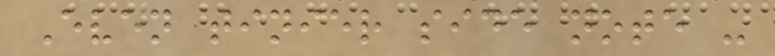Even tinier side note -
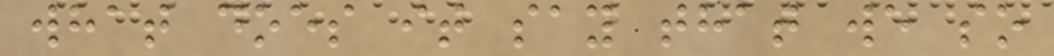what does it say that we so
